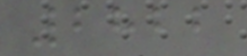2822
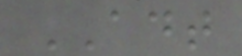ADT
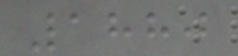1880
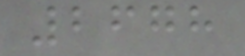2678
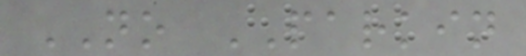NO PARKIN
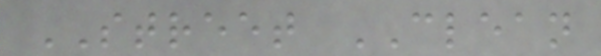STREET CLEAN
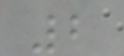2
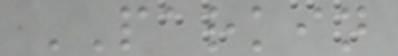PARKIN
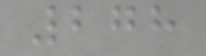278
